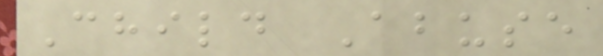Child Abuse
